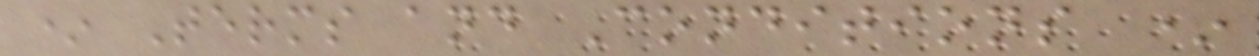* Terms and Conditions *
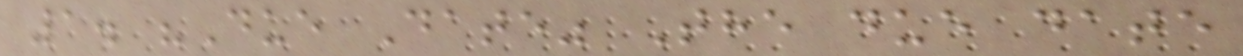1. "Due Date" The due date
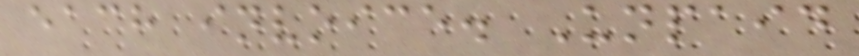each invoice. Unpaid
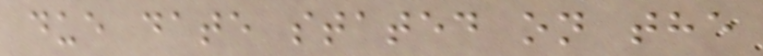due date stated on the
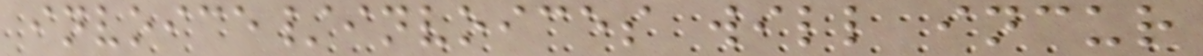invoice/invoices will incur
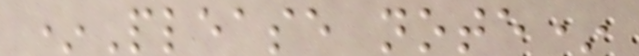*Please note*
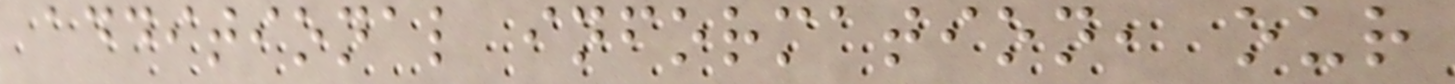additional information, our
